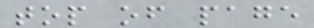top of page
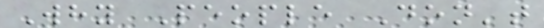Why People Don't
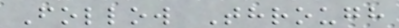Follow Through
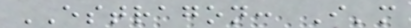ESTRAGON: I'm
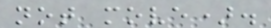not move).
